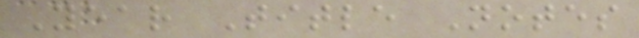Year Title Notes
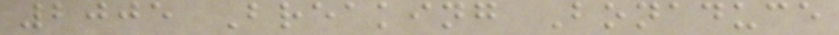2005 Breaking Bonaduce
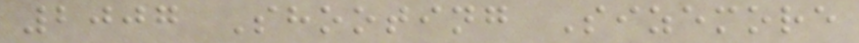2007 Shooting Sizemore
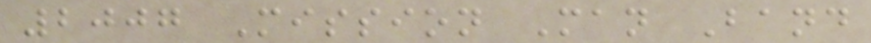2007 Mission Man Band
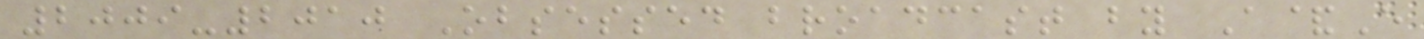2009-2010 Obsessed broadcast by A&E
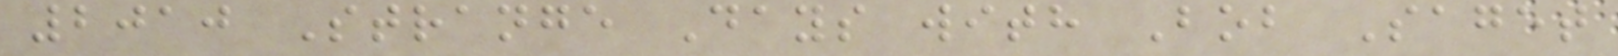2010 Strange Days with Bob Saget
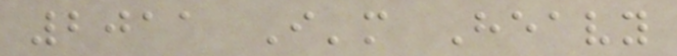2011 I'm Heavy
